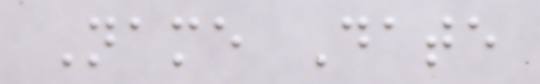Name Date
